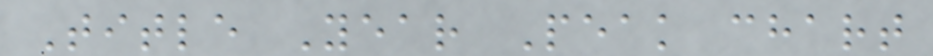Title Year Peak chart
